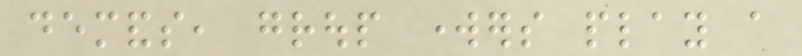demands, group workers play a
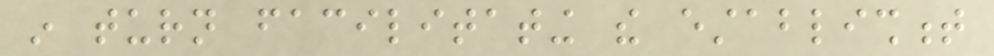in turn facilitating the establishment
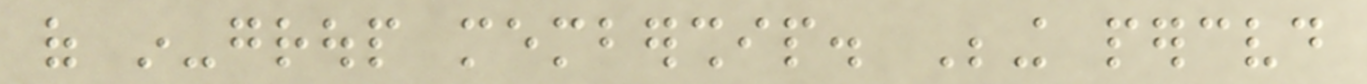of in-group membership. Being perceived
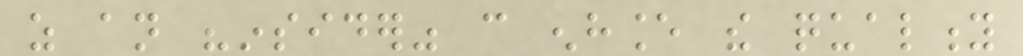as an "insider" can enhance the quality
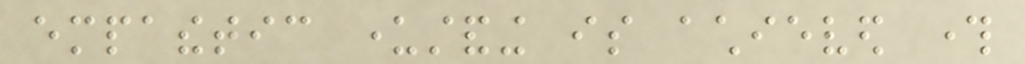empathetic understanding is achieved through
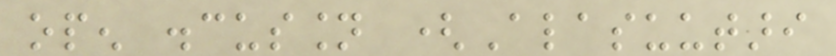open discussion (Alasuutari
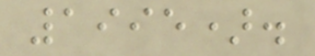1995).
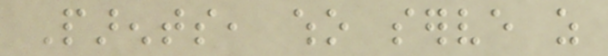Parents, who serve as
